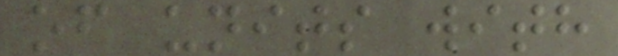of units with
